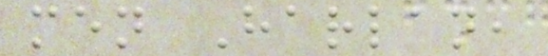men Harlan,
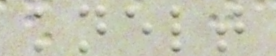knelt
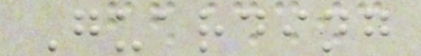Guarding
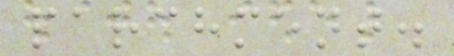parchment.
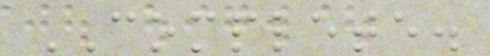COMPLETE.
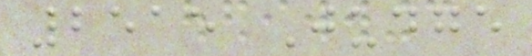2515 Judge
